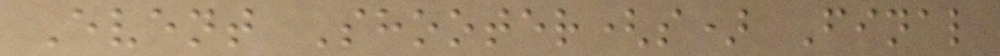Event Shooter(s) Final
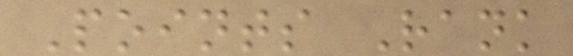Points Rank
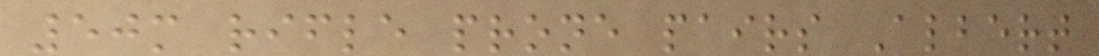50m rifle prone pairs Albert
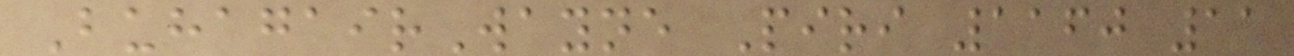BuhagairWayne Piri 1160 11
